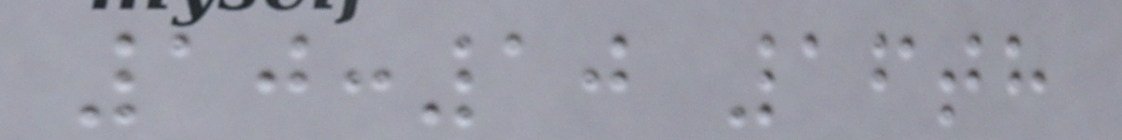10:10 16th
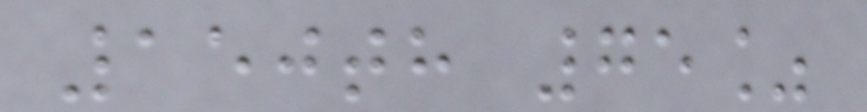150th 75%
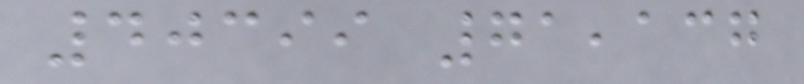40399 71,137
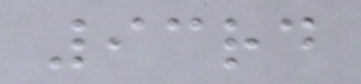93rd
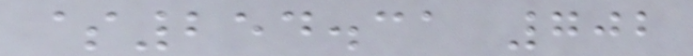$254.31 702
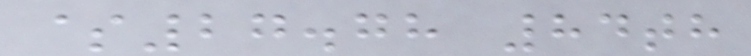$27.78 84th
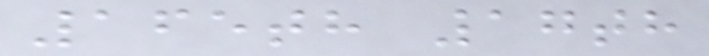165th 17th
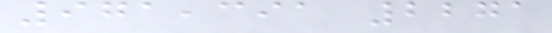971,391 2271
